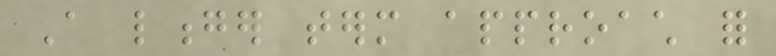A longer term approach for
